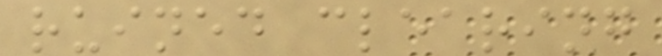ruined clearing
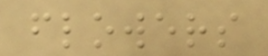flowers
